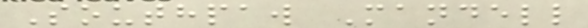Southpaw Mandell
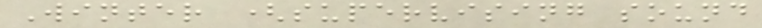Winter (supervising sound
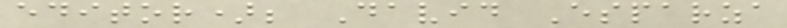editor); David Esparza
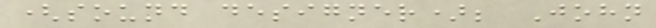(sound designer); John
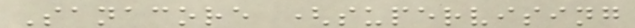Sanacore (supervising
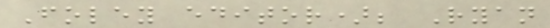Foley editor); Ryan
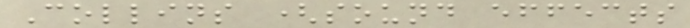Collins (sound effects
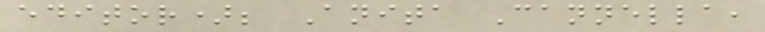editor); Anita Cannella,
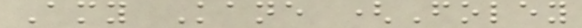Amy Kane (Foley
